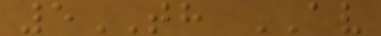5TH AV
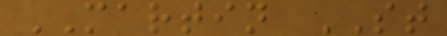MARTIN ST
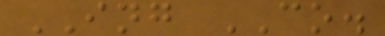ING CO.
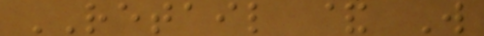RETAIL & W
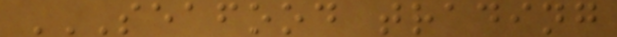SEAFOOD TRADING
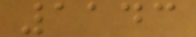1143
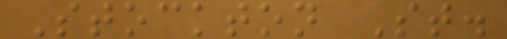Stockton St.
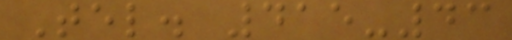Tel. 415-43
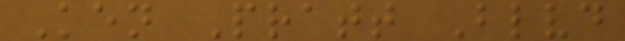Ken Pratt Blvd
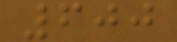600
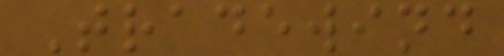Tradewind
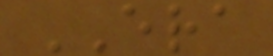ERA
